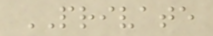PRIVATE
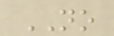NO
